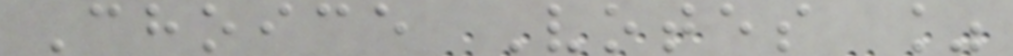Choice Votes %
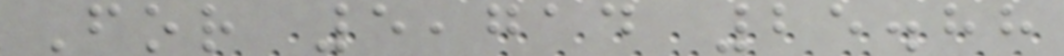For 5,714 25.88
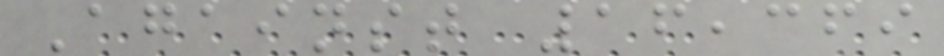Against 16,369
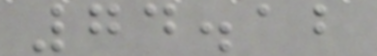74.12
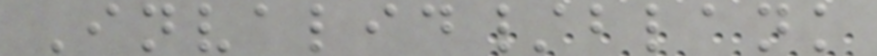Invalid/blank
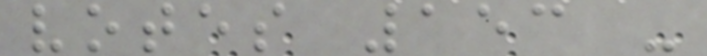votes 153 -
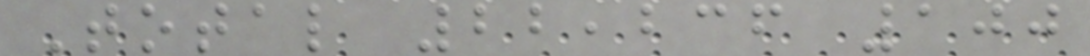Total 22,236 100
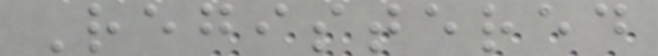Registered
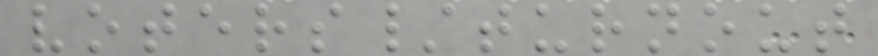voters/turnout
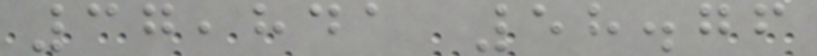37,841 58.76
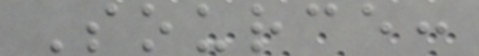Source:
